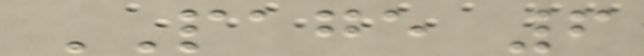PAGE 6
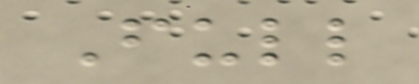Full
